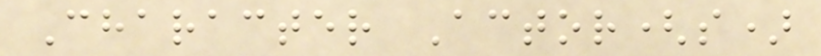Character Actor(s)
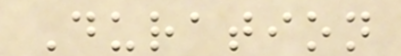Duration
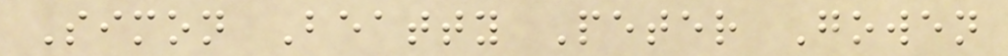Simon Beatty Peter Gowen
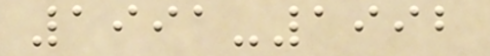1991-1992
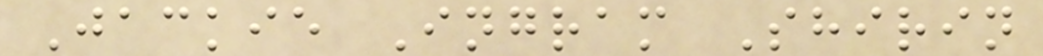Jackie Ingram Shirin
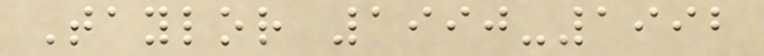Taylor 1990-1992
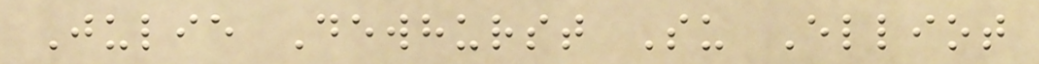Julie Dewhurst Su Elliot
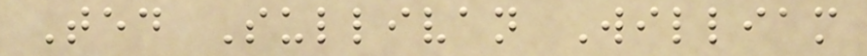Ted Sullivan William
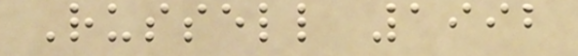Russell 1992
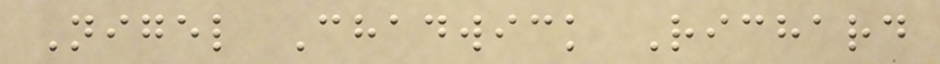Nigel Chadwick Richard
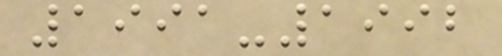1991-1992
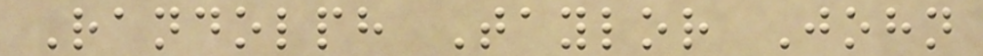Randolph Taylor John
